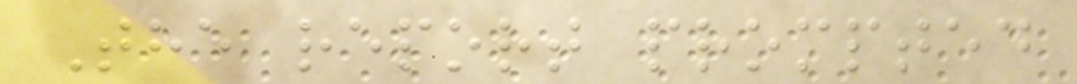The report prompted
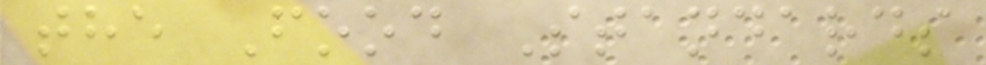the Food Standards
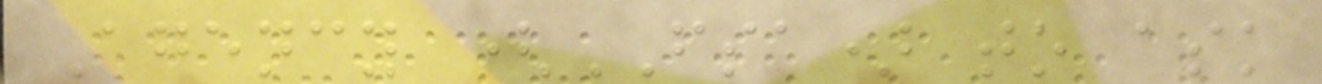Agency (FSA) to ask
